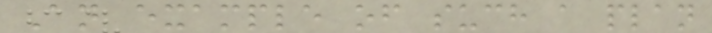An example of such a plan
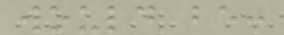would be:
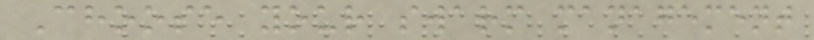Choose your swarm management
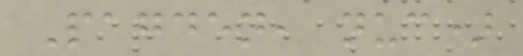Pagden, nuc)
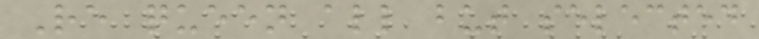Re queen all but selected
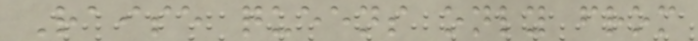Raise queens only from
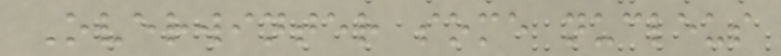Overwinter some nucleus
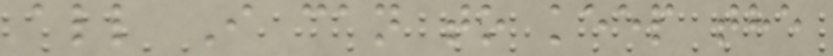all I can to keep the
